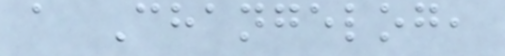a Changelog,
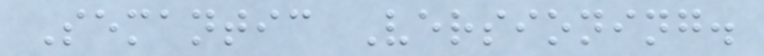Semantic Versioning.
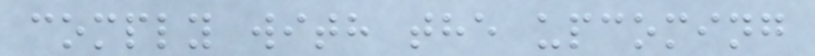comply with the upcoming
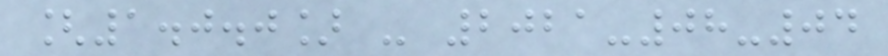[1.0.0] - 2021-08-04
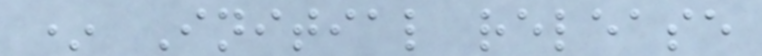* Initial release
